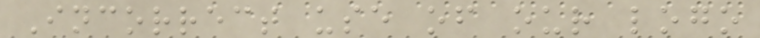Incorrect use of our logo
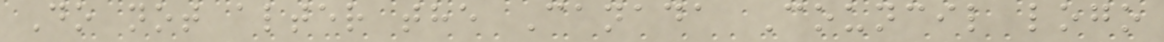Do not alter the Canada Council logo
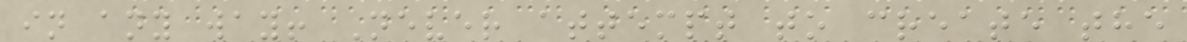in any way! Never attempt to create the
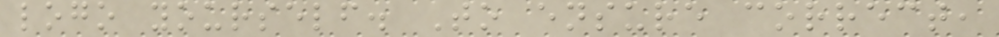logo yourself. To ensure correct,
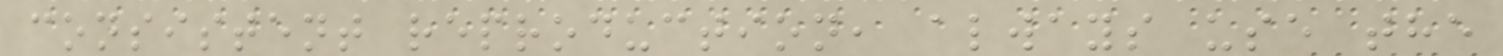consistent reproduction, always use the
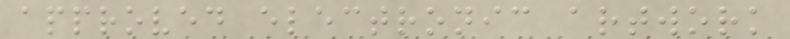approved electronic artwork
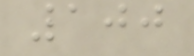100
